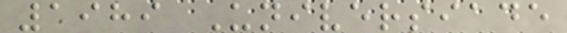1989 Universiade
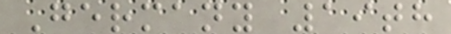Germany 19th
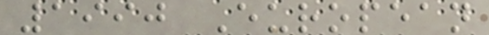1990 European
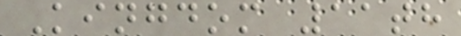Kingdom 11th
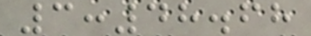3:48.68
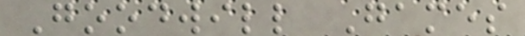Goodwill Games
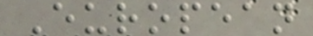European
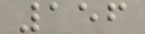156
